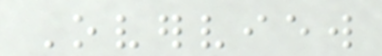Overview
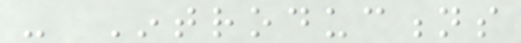- Introductions
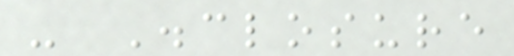- Disclosure
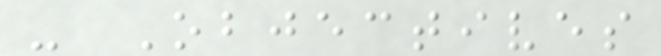- Objectives
